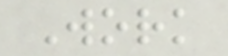Work
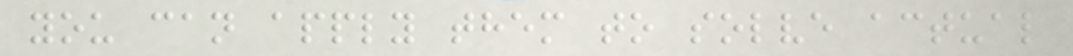you can apply them to solve actual
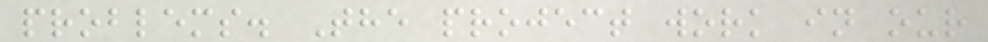problems. The project work in our
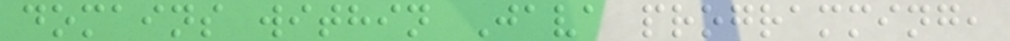domains within Java programming,
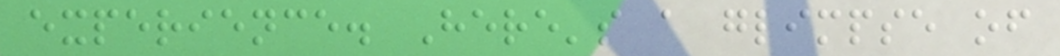experience. Here's a glimpse of
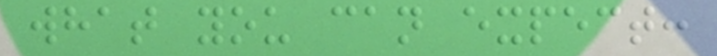what you can expect:
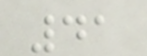41
